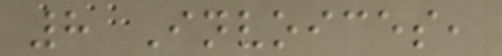8 Invoices,
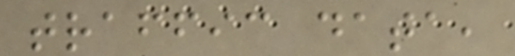traffic data,
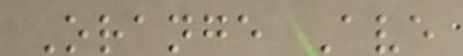Orange Ave
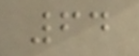64
